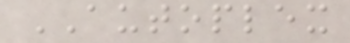AUTOPLEX
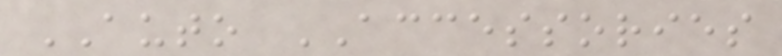AUTO ACCESSORIES
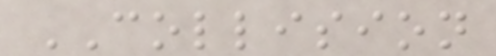COLLISION
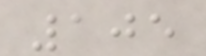105
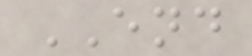END
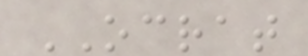OCRAT
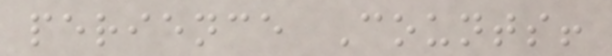perience Counts!
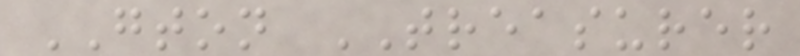GTON TREASURER
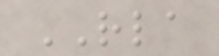RLA
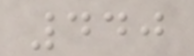440
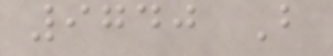9740 B
